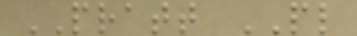PRATT PL
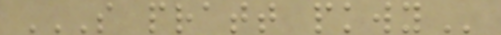S PRATT PKWY
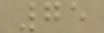75
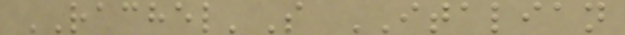RACHEL'S ITALIAN
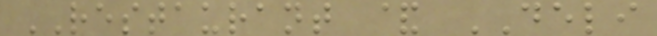RESTAURANT & DELI
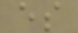es
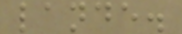lande.
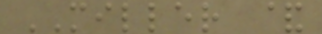MILLER &
